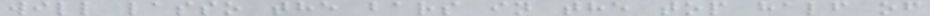will lasso the bars in the top half of
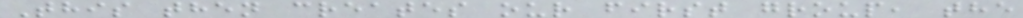This then creates our first group, the
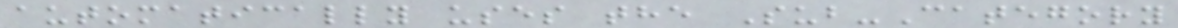automatically uses the Sub-Category
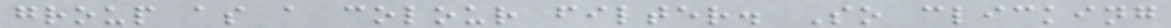group as a colour filter. So clicking
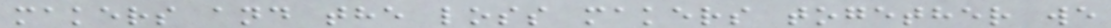makers and the loss makers together we
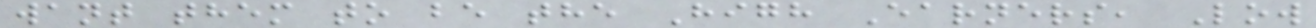want them to be the High Earners, Low
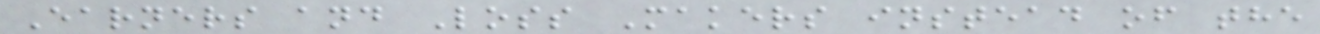Earners and Loss Makers instead of the
